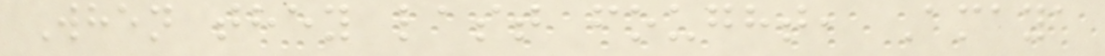When they last fought, Amaya
